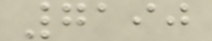7190
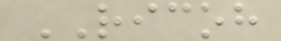RICOH
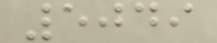5049
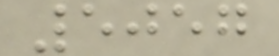5057
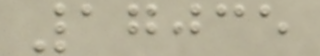17035
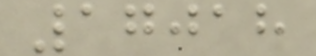17018
